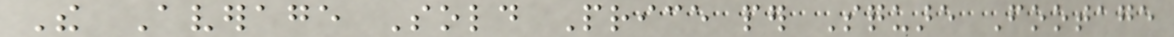The Average Sold Price per Square Footage
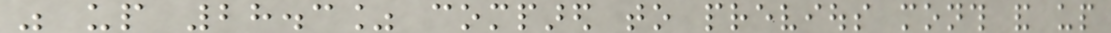was up 28.3% compared to previous month and up
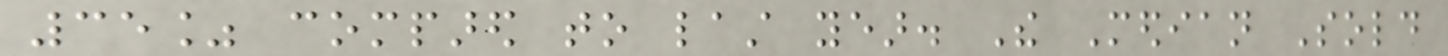35% compared to last year. The Median Sold
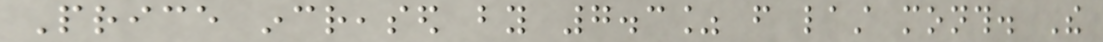Price increased by 7.3% from last month. The
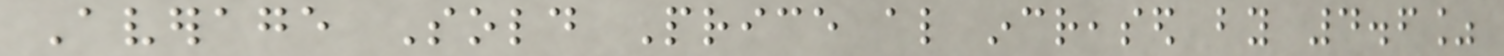Average Sold Price also increased by 4.6%
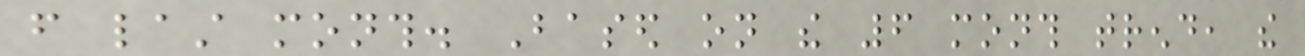from last month. Based on the 6 month trend, the
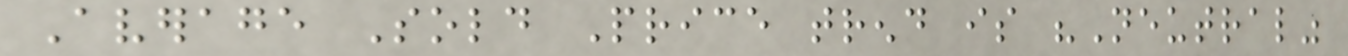Average Sold Price trend is "Neutral"
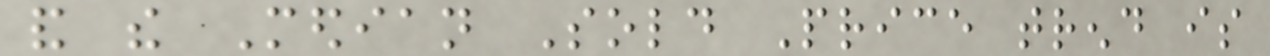and the Median Sold Price trend is
